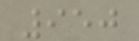950
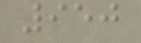950
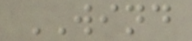WIND
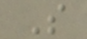S
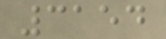3154
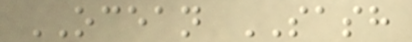OCEAN SASH
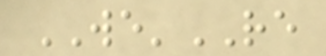WE'RE
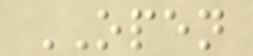OPEN
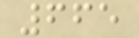665
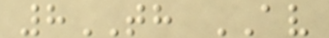8TH AV
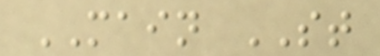MAIN ST
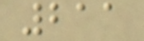211
